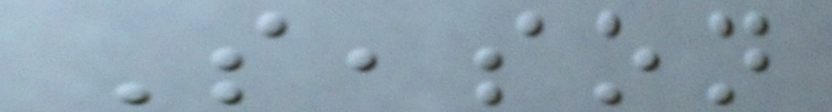Season
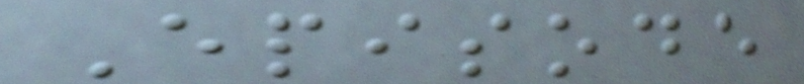Episode
